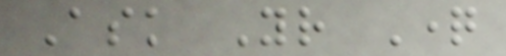Ask Your Question
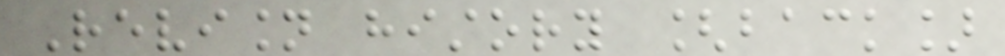Revision history [back]
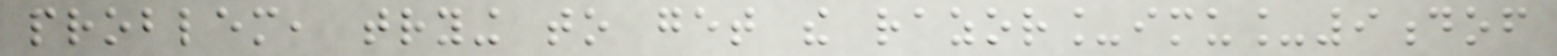problem, trying to get the razor_imu_9dof
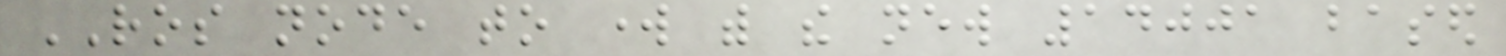ROS node to work with the new 14001 based
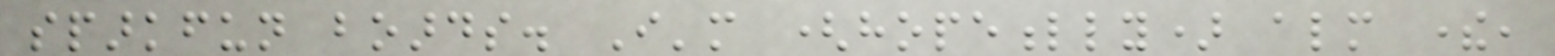sparkfun boards. I'm (hopefully) almost there,
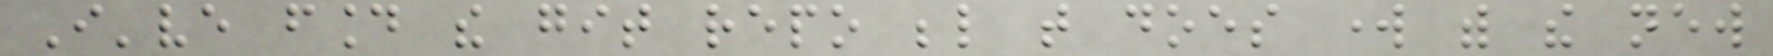I've found the git repo below that does work with the new
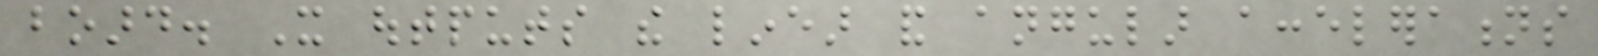board. It outputs the linear and angular accelerations
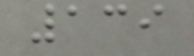139
